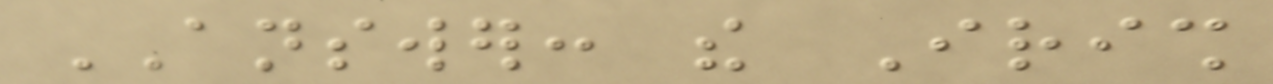ANSWER: the Irish
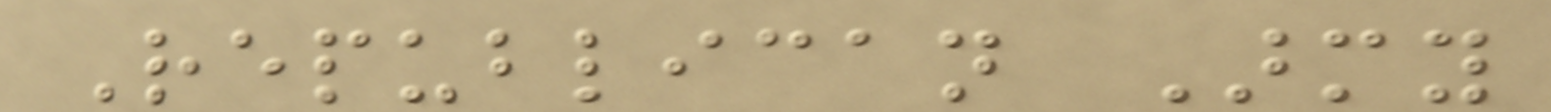Republican Army
